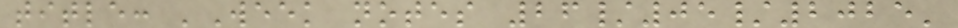title: 'Week notes 26/05/2025'
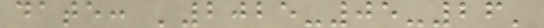date: '2025-05-26'
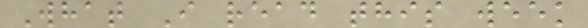What I read this week
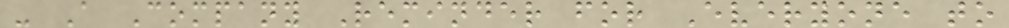- A Company Reminder for Everyone to
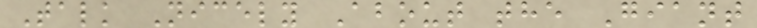Talk Nicely About the Giant
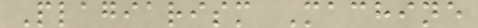Plagiarism Machine
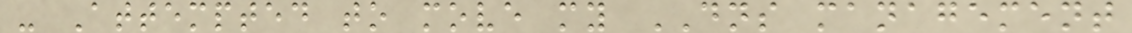- Attempted to move my DNS management
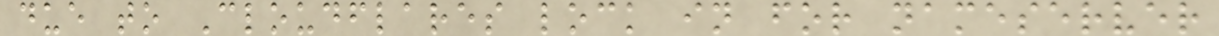due to Cloudflares lock in for nameserver
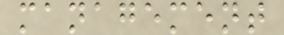management
